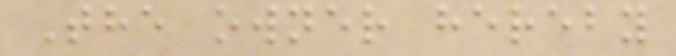The owner hereby
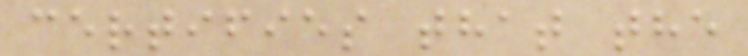certifies that the
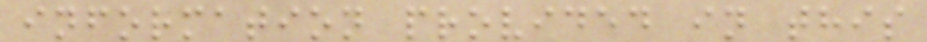information provided in this
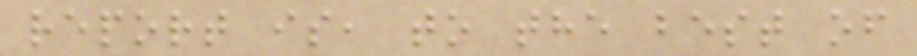report is, to the best of
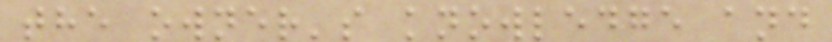the owner's knowledge and
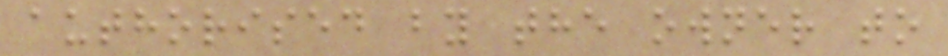authorised by the owner to
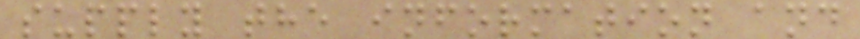supply the information and
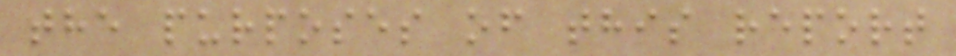the purposes of this report
